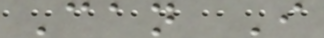Can I
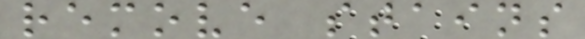remove stains
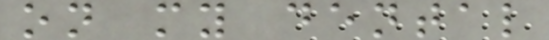on my dental
